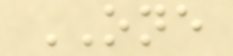ONE
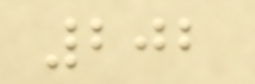202
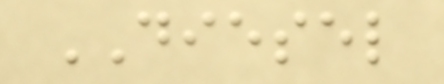DIESEL
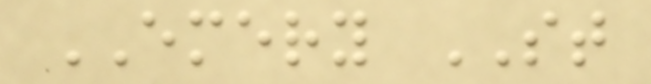EMERY ST
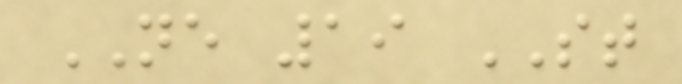NE 19 ST
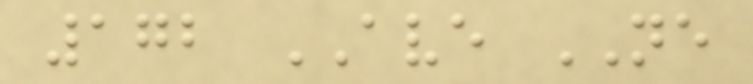172 AVE NE
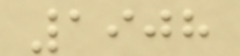1908
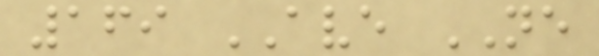169 AVE NE
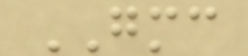GMC
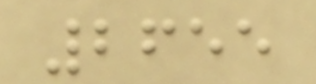2655
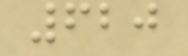620
